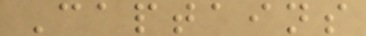Captains
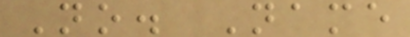No. Name
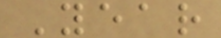Year
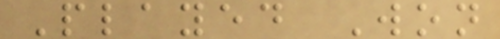Played Won
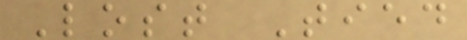Lost Tied
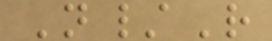N/R
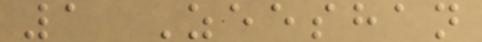1 Zeeshan
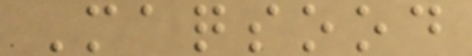Maqsood
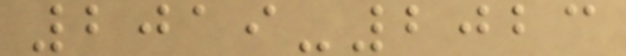2019-2023
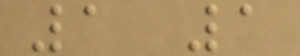1 1
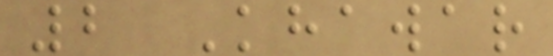2 Khawar
